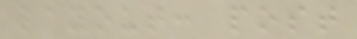layout: post
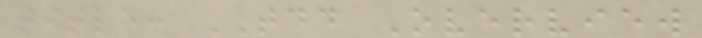title: TDD Overview
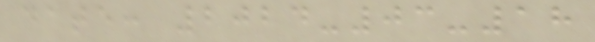date: 2024-03-18
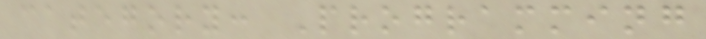category: Programming
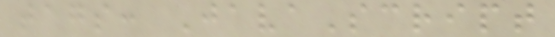tags: JavaScript
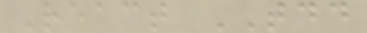React TDD
